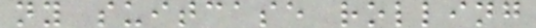ny suitcase rolling
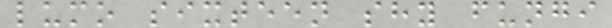lumo sixteen shy fungi
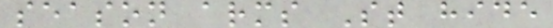season arms St hide
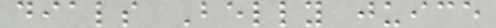dials Belly juice
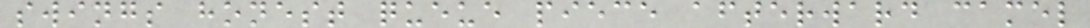swings honest queue piece afterward camel
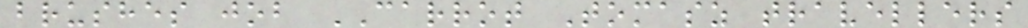brushes job CARROT Tomasz travellers
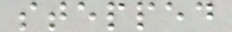stepped
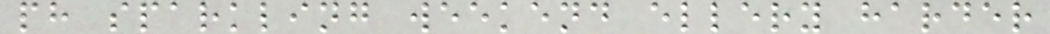ph sparkling weekend ellery harder
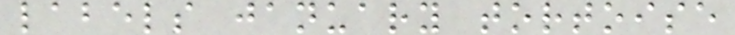labels january tortoise
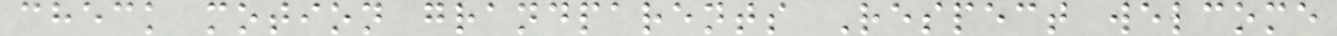check motion grandparents Respect welcome
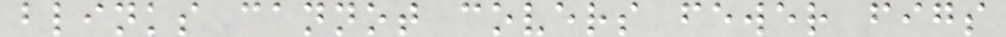blinks cannot covers fewer figs
